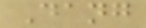Dang
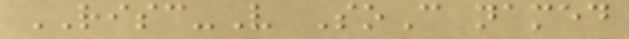RISC-V SoC named
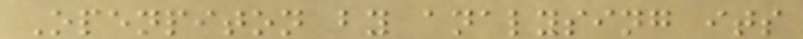Openpiton by analysing its
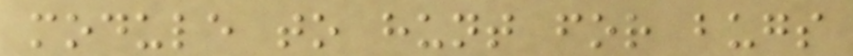module to hunt for bugs
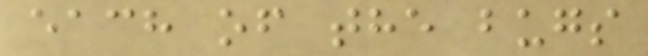each of the bugs
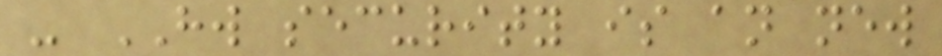- HW security is an new
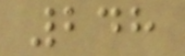248
